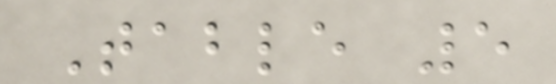Table 5
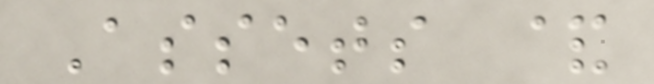Assets &
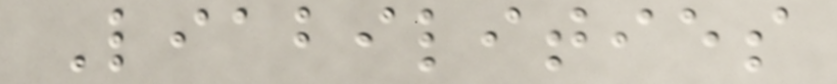Liabilities
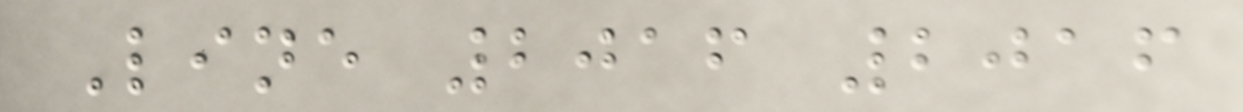Line 2016 2016
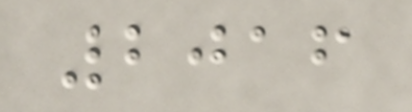2016
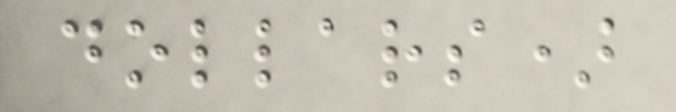dollars)
